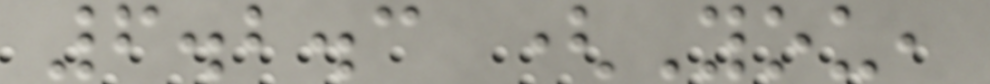6.2.3 (You,
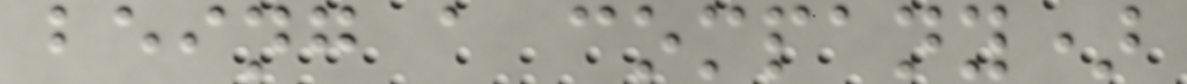being a company)
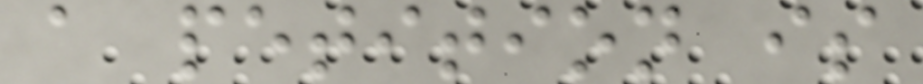a petition is
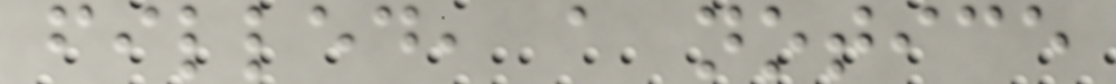filled, a notice
